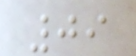09
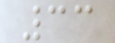33
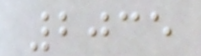2035
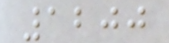1200
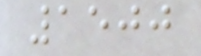1500
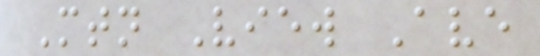Mtn View Ave
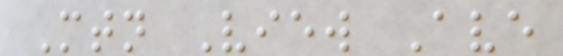Mtn View Ave
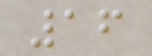16
